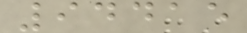94415
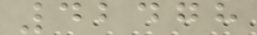42478
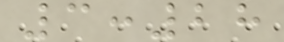3:28
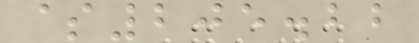$205.22
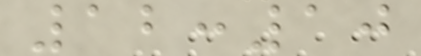12:10
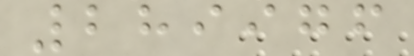289976
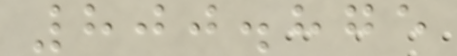800.875
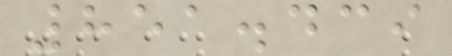851.439
